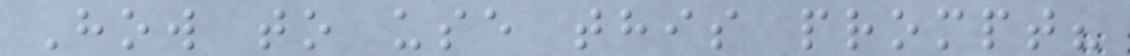How to use this prompt?
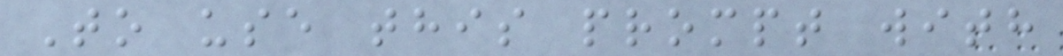To use this prompt with
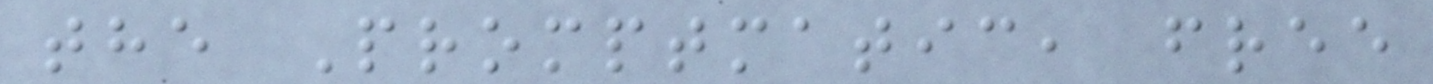the Promptmatic, free
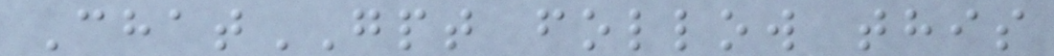ChatGPT follow this
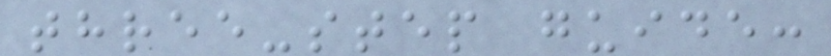three-step guide:
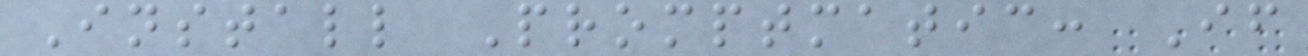Install Promptmatic: If
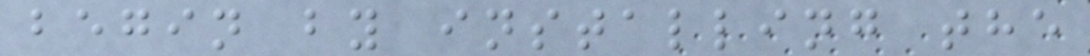begin by installing the
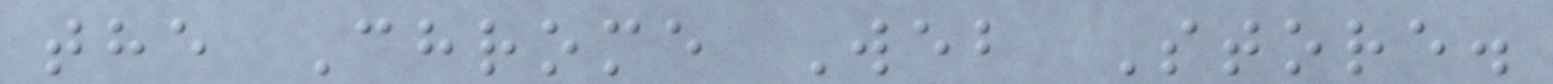the Chrome Web Store.
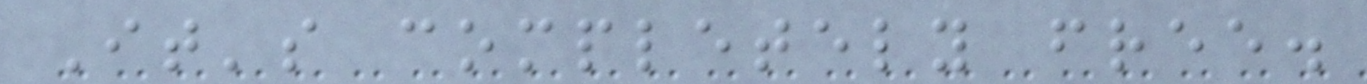It's completely free.
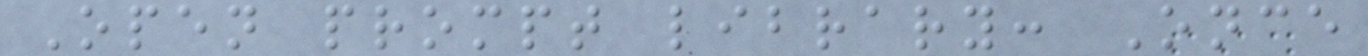Open prompt library: Once
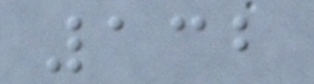132
